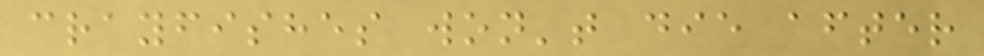crayfishes won't die after
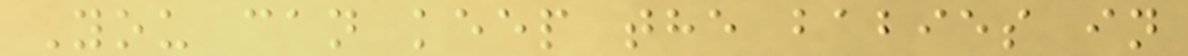You can keep the babies in
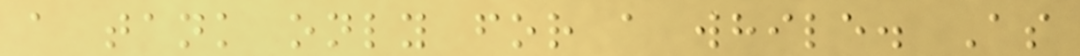a tank only for a while. As
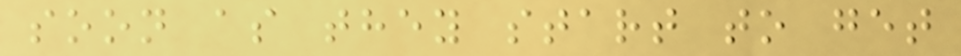soon as they start to get
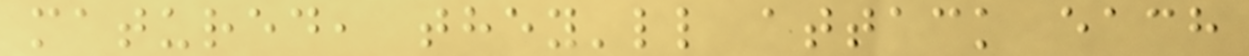matured, they'll attack each
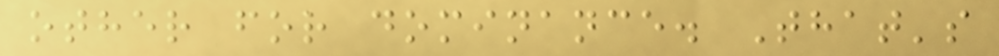other for dominance. That's
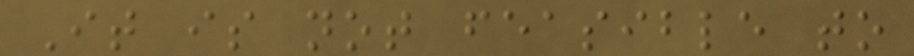It is not feasible to
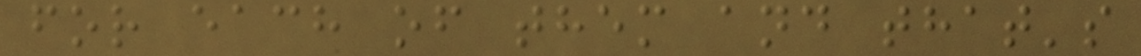for each of them and that's
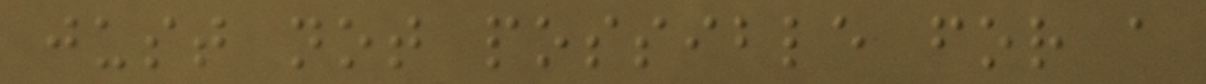just not possible for a
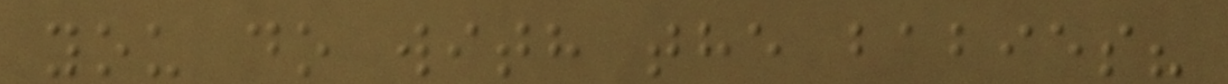you do with the babies?
